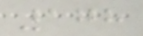178
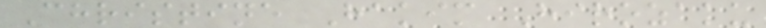Christine Hakim Hirozaku
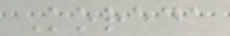Koreda
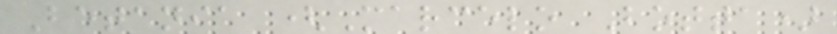Betania (Marcelo Botta)
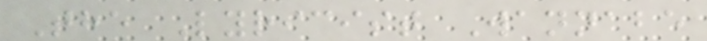The Lyricist Wannabe
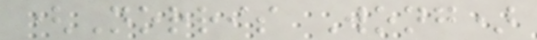(Norris Wong)
